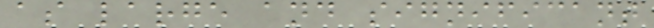as large and significant
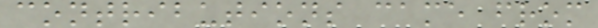contributions came from
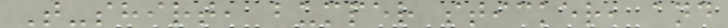T-shirt, bumper sticker, and
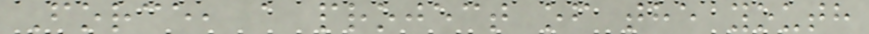Force, a project of the youth
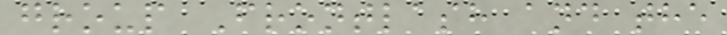group Frontlash and the
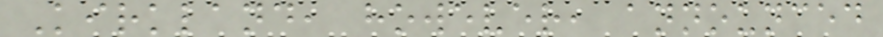Kirkland, however, announced
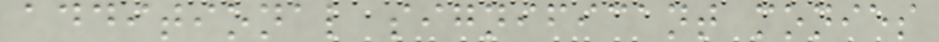additional significant monies
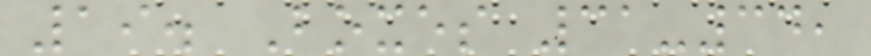19. Boxes 31-34,
